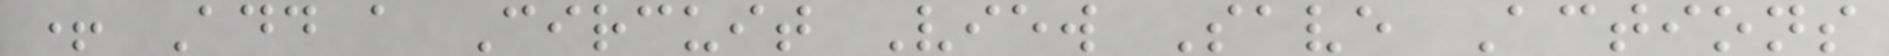+ Add a Circuit View Save Actions
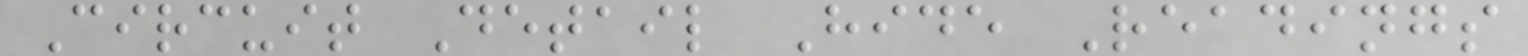Circuit Detail Hide Readings
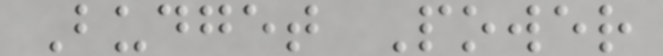Budget Power
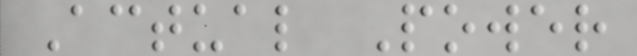Actual Power
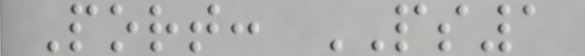Port: PS1
